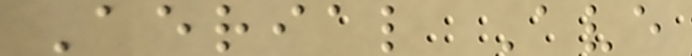Aerial Ave
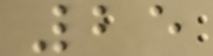25
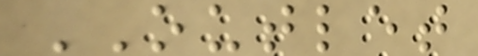OUTLET
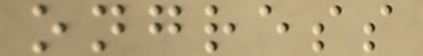ongress
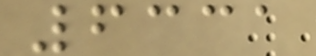6331
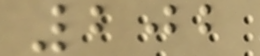202
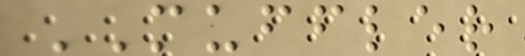MUFFLER
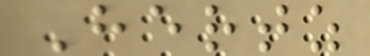Hertz
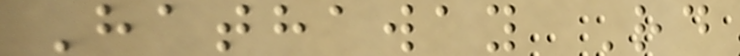Hathaway Rd
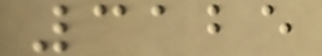3125
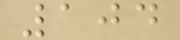104
